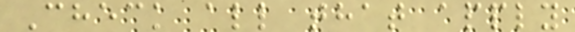Check all that apply
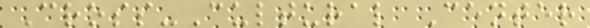Cross-Cultural Center
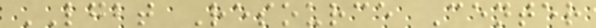LGBT Resource Center
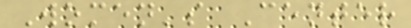Women's Center
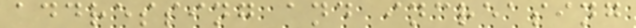addressing and increasing
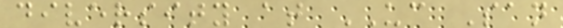diversity at UC San
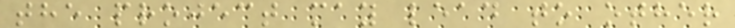the project may lead to other
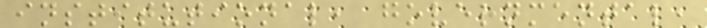institutional, governmental,
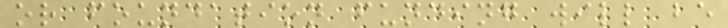or foundation funding will be
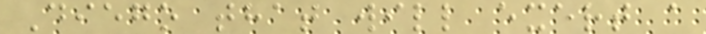Diego that will exert a
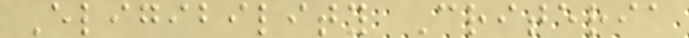Eligibility Criteria
